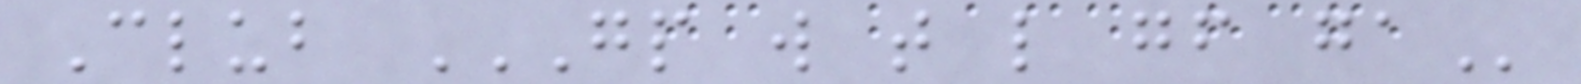Club GP W T L GF GA
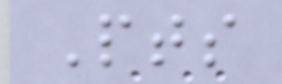Pts
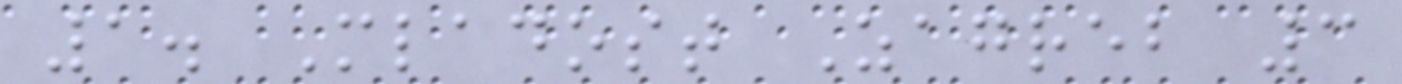1. Mladost Zagreb 3
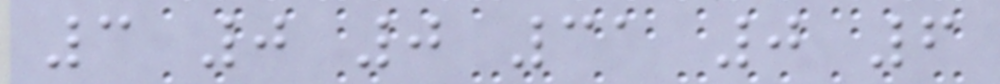3 0 0 31 0 6
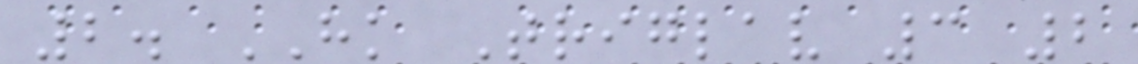2. HK Triglav 3 2
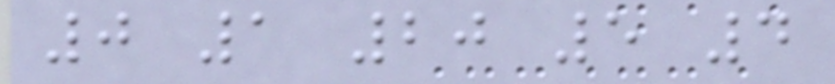0 1 20 5 4
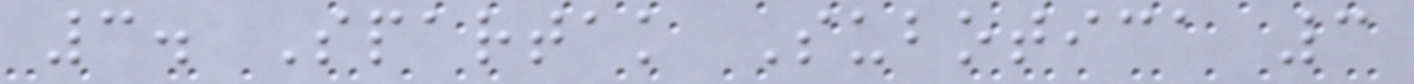3. Spartak Subotica 3
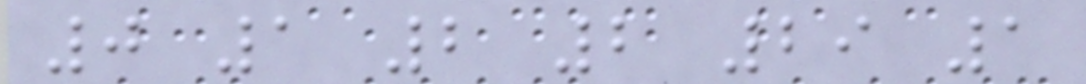0 1 2 2 29 1
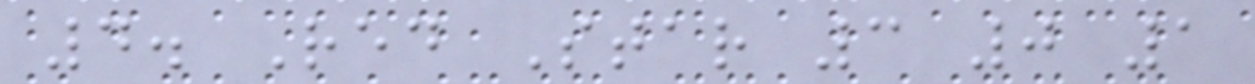4. Red Star 3 0 1
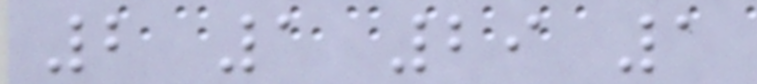2 1 29 1
